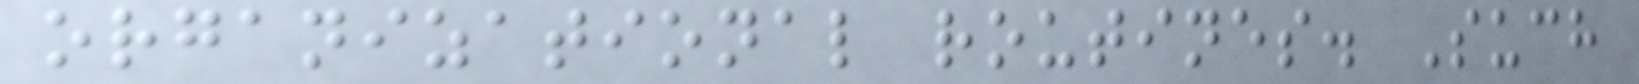organizational routines. Such
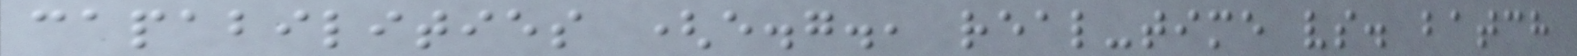capabilities (e.g., real-time vs. batch
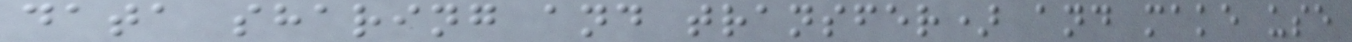data sharing and transfer) and make use
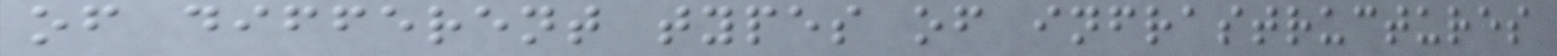of different types of infrastructures
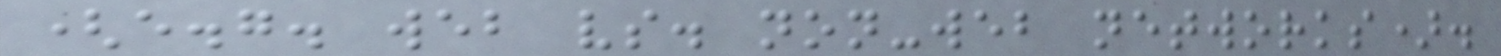(e.g. web vs. non-web networks).
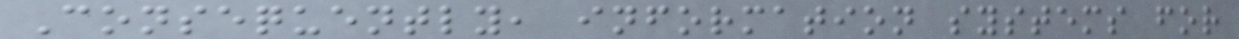Consequently, information systems for
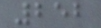252
